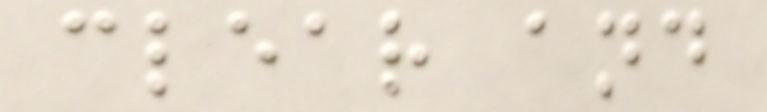clear and
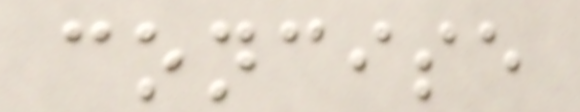concise
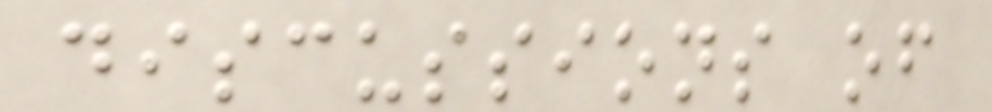discussions of
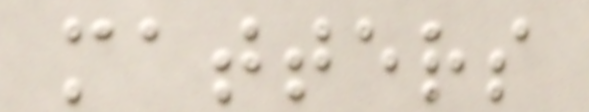matters
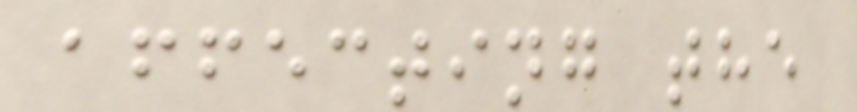affecting the
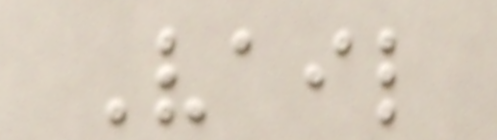Vail
